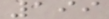199
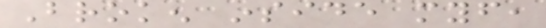Broken inside myself,
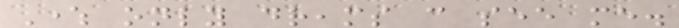Where only dreams can see me.
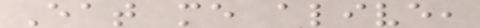Eat me alive,
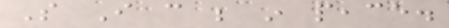So I can be in peace.
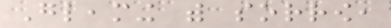Gleaming with sorrow,
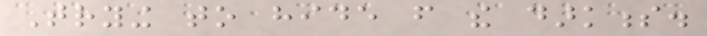Trying to hide from the darkness.
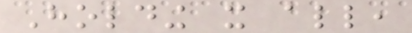Holding it all,
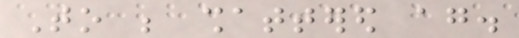To be shattered again.
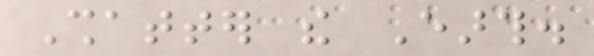Shatter the Earth.
